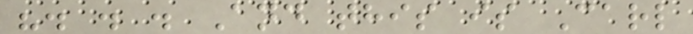". . . And this is Carl
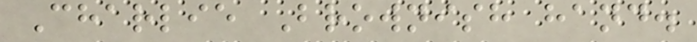Charlie Brownish hand.
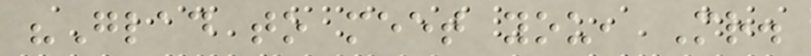"Glad to meet you, Mr.
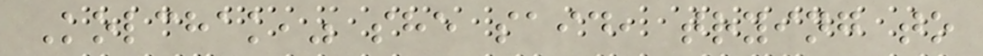Kolchak," she said, trying to
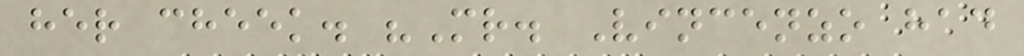her cheek. "Mr. Vincenzo had
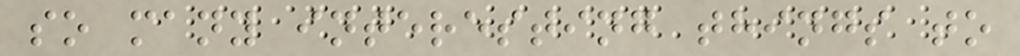so many interesting things to
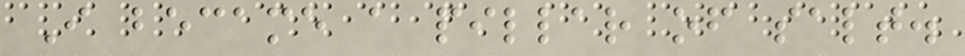I became a pillar of salt.
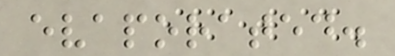evaporated.
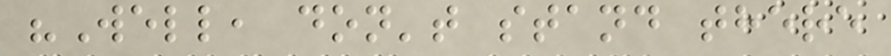"Well, don't stand there
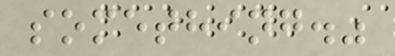something."
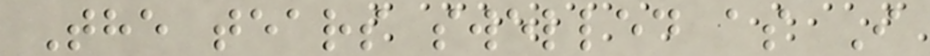The tears swelled as I
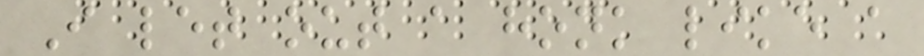I let out a honk like a
